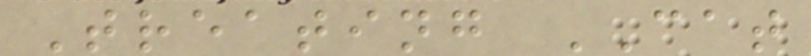Treating CAT
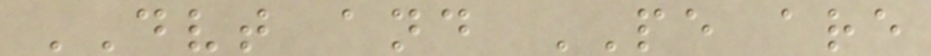DVT and PE are
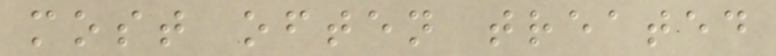most often treated
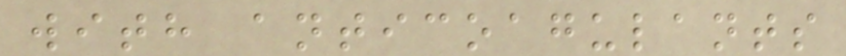with anticoagulants
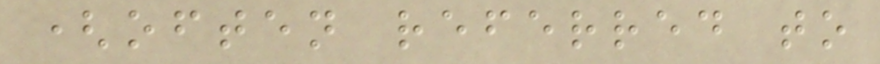(often referred to
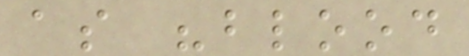as "blood
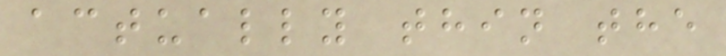actually thin the
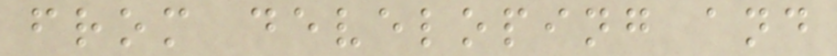from developing and
